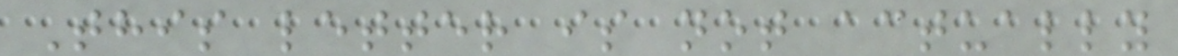This letter is not actually
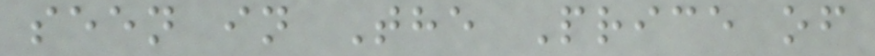seen in The Price of
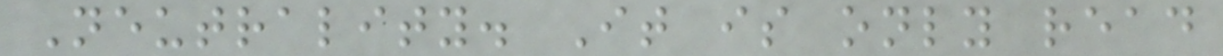Neutrality. It is only read
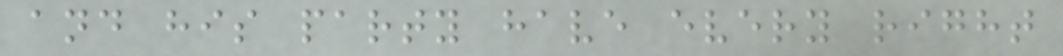and his party have every right
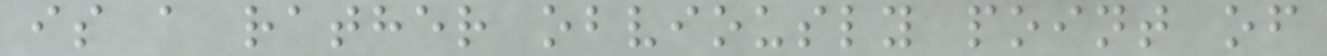is a rather obviously point of
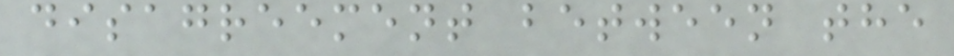disagreement between the
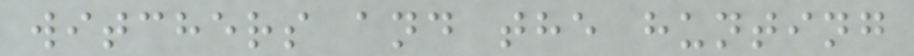witchers and the hunting
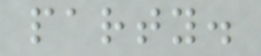party.
